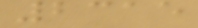2315
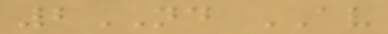2ND AV
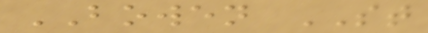BOWEN ST
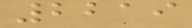2219
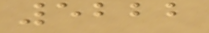5222
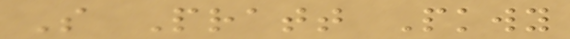S Pratt Pkwy
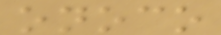onoco
